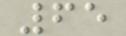65
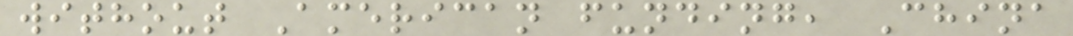without American funding, China
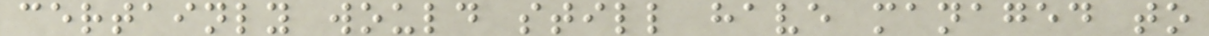certainly would still have managed to
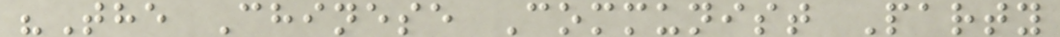"The Chinese Communist Party
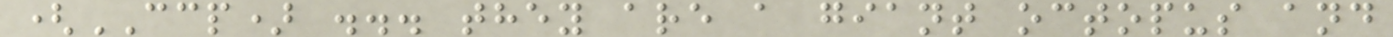(CCP) ... they are a giant octopus and
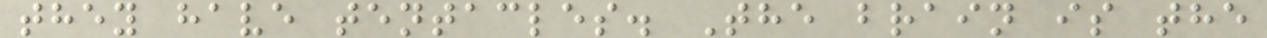they have tentacles. The brain is the
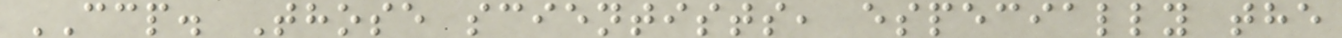CCP. Those scientists, especially the
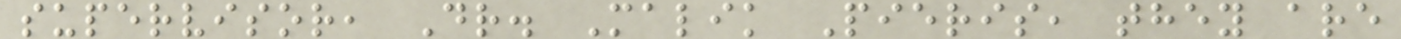supervisor, Dr. Malik Pieris, they are
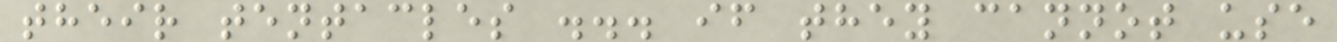their tentacles ... if they cannot use
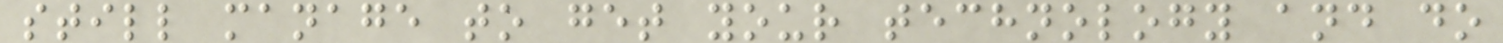still manage to get your technology and do
